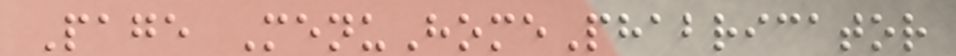Page MenuHomePhabricator
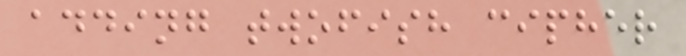adding twofish cipher
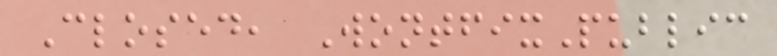Closed, WontfixPublic
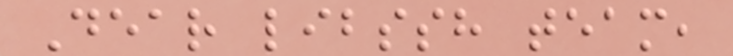Dear libssh team,
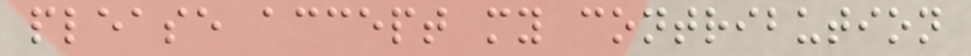please accept my contribution
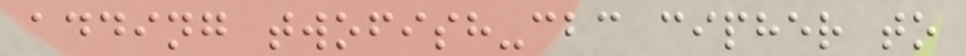adding twofish-cbc cipher to
